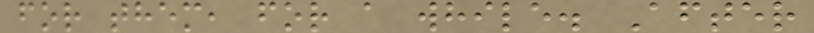for them, for a while. After
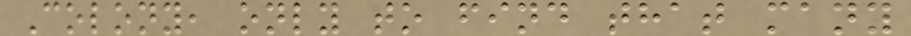Colony, only to find that many
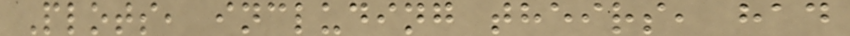Plots, including theirs, had
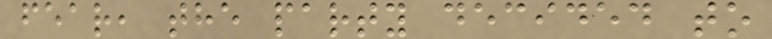fear, the party decided to
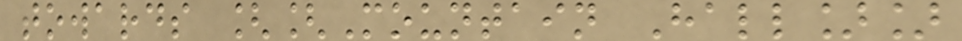towards [[Mountain Hall]]
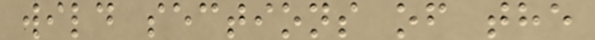wild sections of the
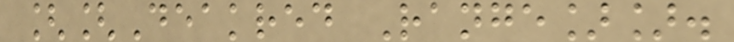[[Deakred Range]].
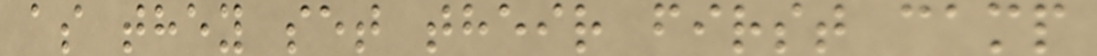as they set their first camp
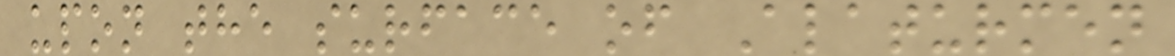upon the surface of Alaturmen
